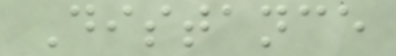Distance
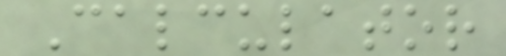Calculator
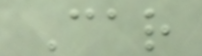Car
